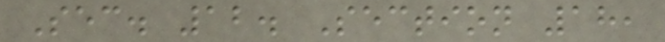Sec. 12. Section 18,
